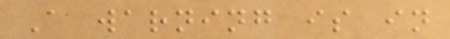A warning is in
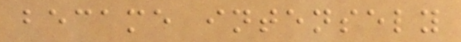became intensely
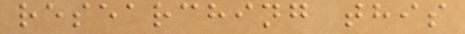researching this
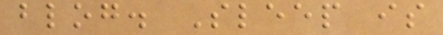blog. Sleep is
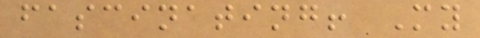fascinating! My
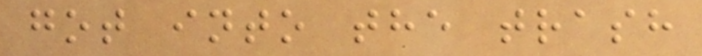got into the trash
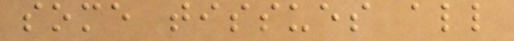some tissues all
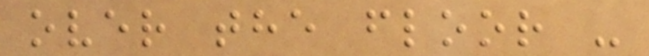over the floor -
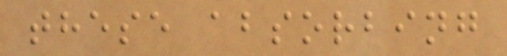these absorbing
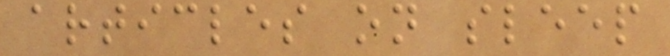articles on sleep
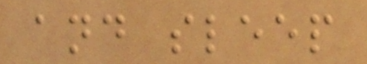and sleep
